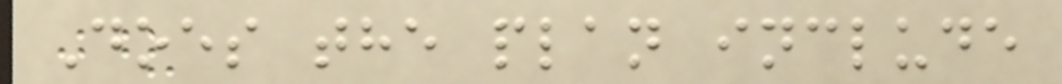Does the plan include
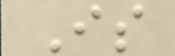Is
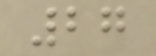27
